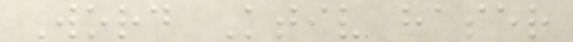Word Ktiv haser
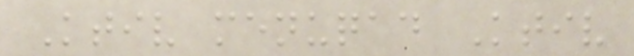Ktiv menuqad Ktiv
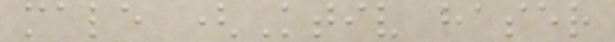male (Ktiv haser
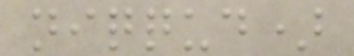niqqud)
